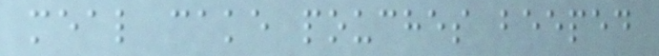meal cake pouches beeped
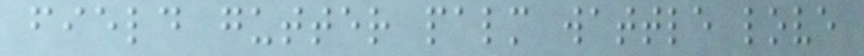field gutter palm wattle love
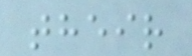their
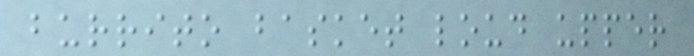burrito basket loud upper
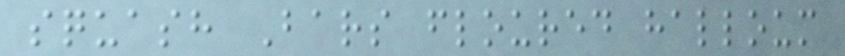squash Bars floured halloum
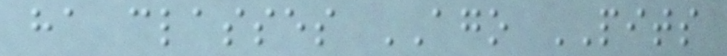ha classes AGO PITS
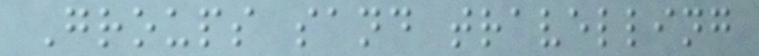Groups sand travelling
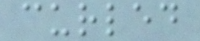curled
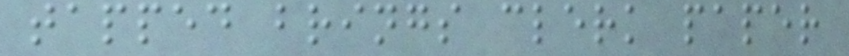tapped brings clerk paper
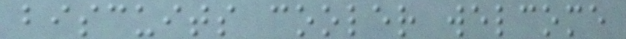biscuits cooler welcome
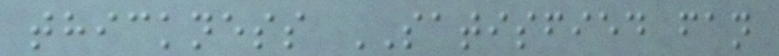thickness SATISFIED fan
